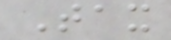Tax
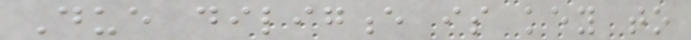Due diligence is key to
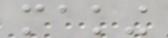making
